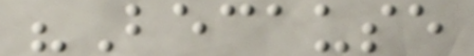"Because
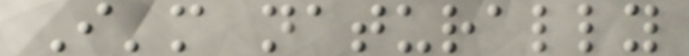I'm naturally
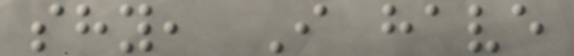shy, I have
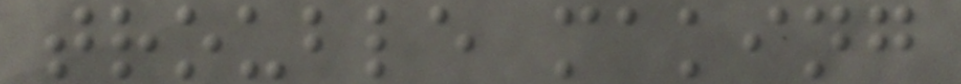trouble making
